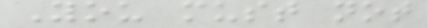You must not
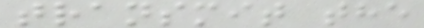transmit the
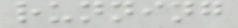running
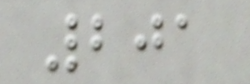201
